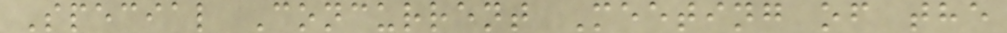Special Concurrent Meeting of the
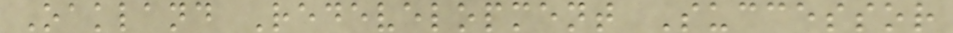Oakland Redevelopment Successor
